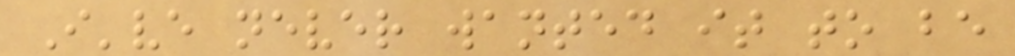I've never wanted it to be
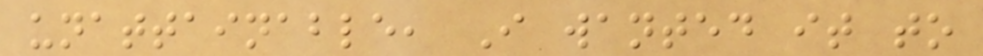unattainable, I wanted it to
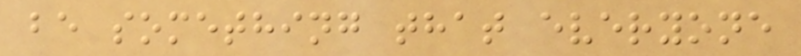be something that everyone
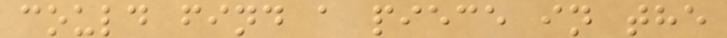could find a piece in the
